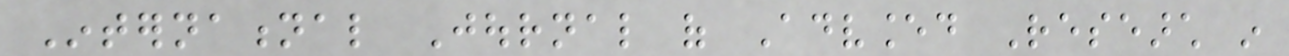International Journal of Advanced Research in
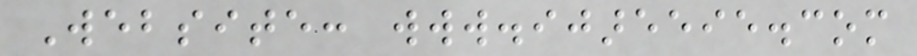Website: www.ijareeie.com
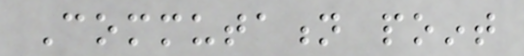Commutation point
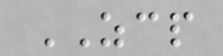ZCP
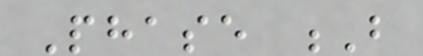Phase B
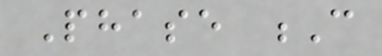Phase C
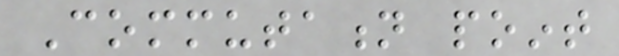Commutation point
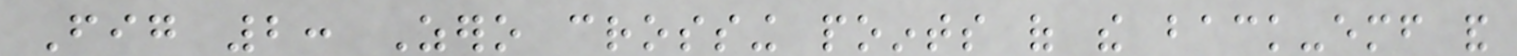Fig 2: Zero crossing points of the back-emf and
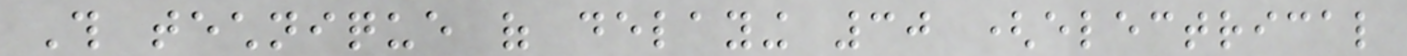This technique of delaying 30 (electrical
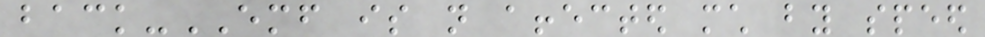back-EMF is not affected much by speed
